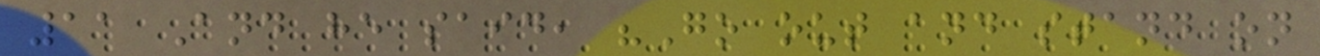11 And he said, "Go out and stand on
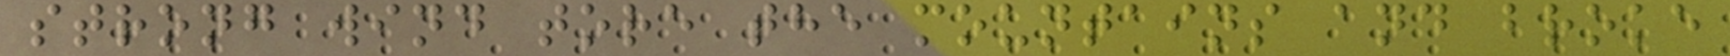strong wind tore the mountains and broke
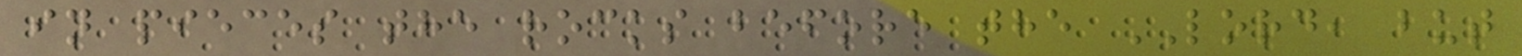in pieces the rocks before the LORD, but
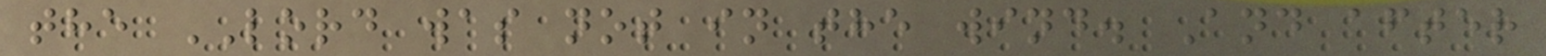the LORD was not in the wind. And after
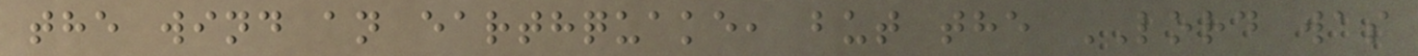the wind an earthquake, but the LORD was
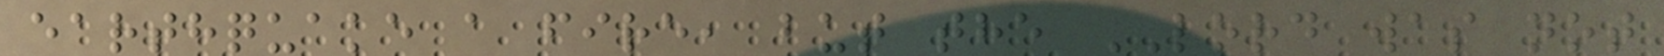earthquake a fire, but the LORD was not
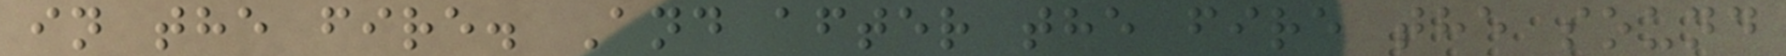in the fire. And after the fire the sound
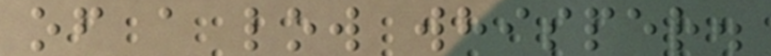of a low whisper.
